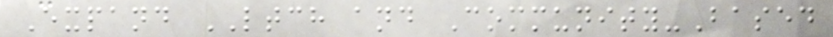Expand LTCH and Community-Based
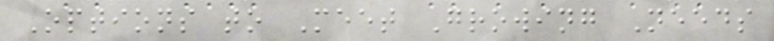Options to Meet Growing Needs
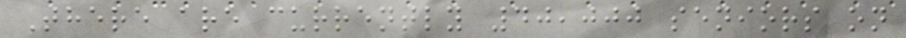There are currently 40,000 seniors on
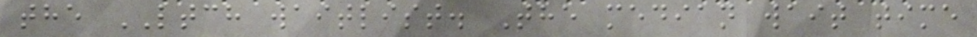the LTCH waitlist. The median wait time
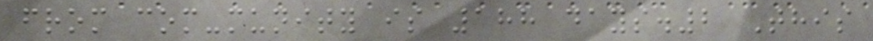from com-munity is 188 days.2 This
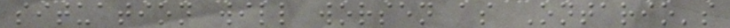situation will worsen as Ontario's
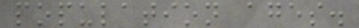population ages.
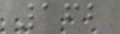162
